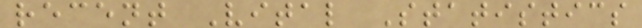recent Vital Statistics
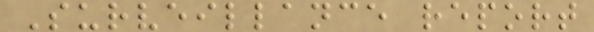Surveillance report
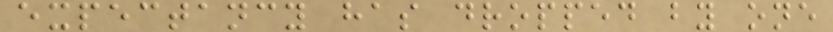expectancy has dropped by one
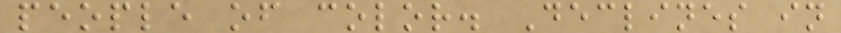people of color. Declines in
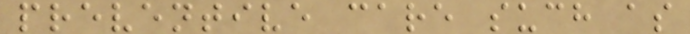preventive care such as
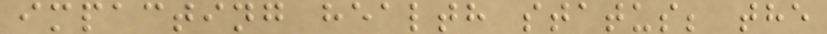impacting health status; the
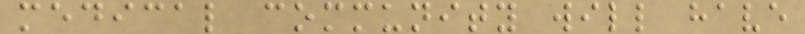medical community will have
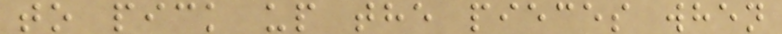to pick up the pieces when
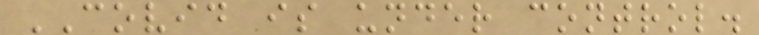COVID is under control.
